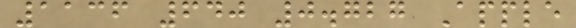1136 640 0.727 Apple
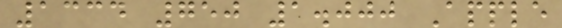1334 750 1.000 Apple
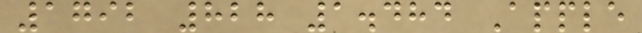1792 828 1.484 Apple
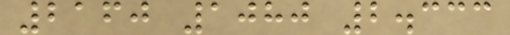2160 1080 2.333
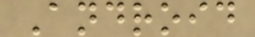Android
